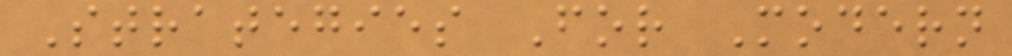Strategies For Modern
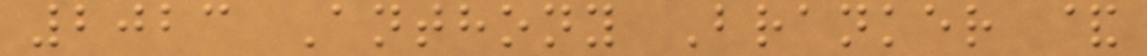2023 Anthony Branker &
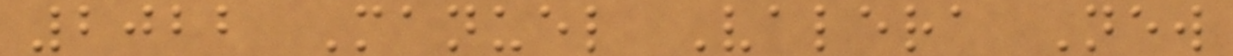2022 Manuel Valera New
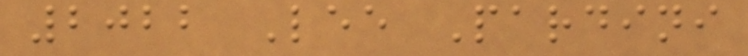2022 Lee Pardini
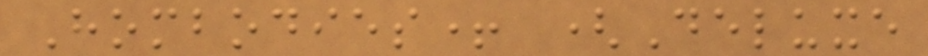Hombodies+ (Deluxe
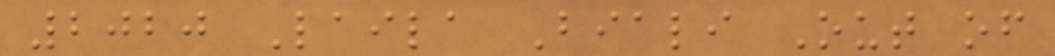2020 Laila Biali Out of
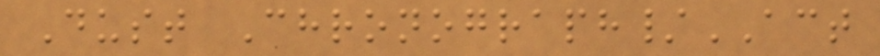Dust Chronograph/ACT
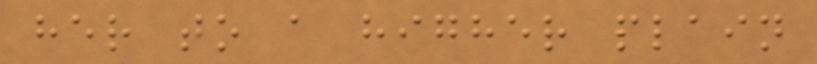her to a higher plain
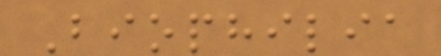Biophilia
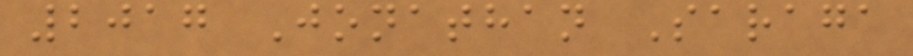2017 Jonathan Saraga
